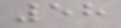58
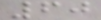60
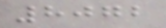8072
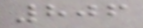806
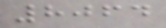8064
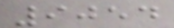9054
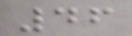46
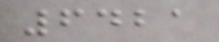6421
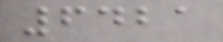6421
